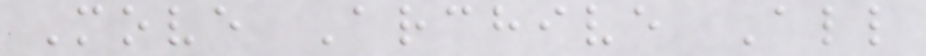Move Archive All
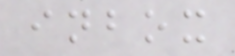inbox
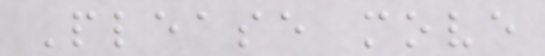Please move
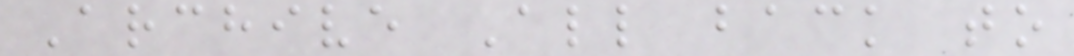Archive All back to
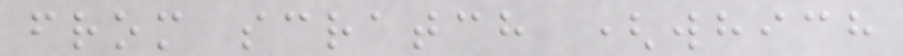from scratch (which
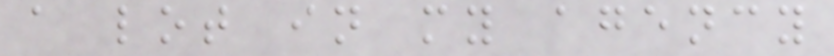a lot in my agency
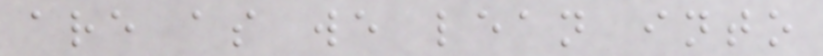are as we lean into
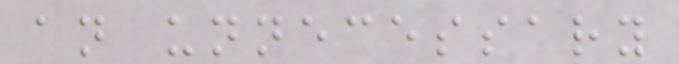an unnecessary
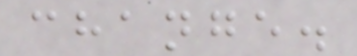change.
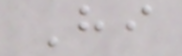Hi
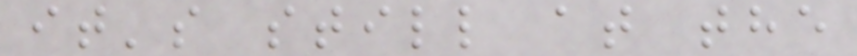it's still at the
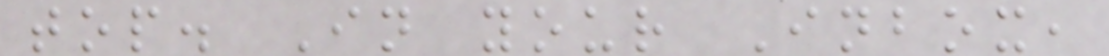top. In your Inbox,
